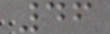46
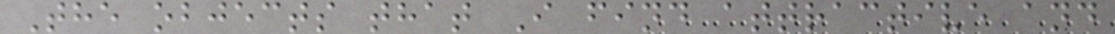The objects that I find attractive and
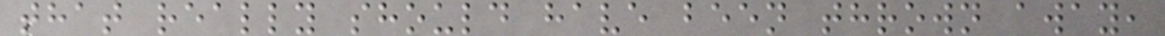that really should have been thrown away,
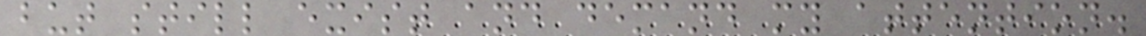but still exist and demand my attention.
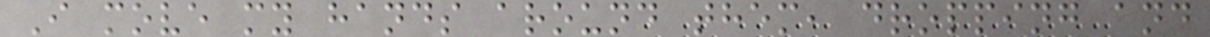I move my hands around them, dropping and
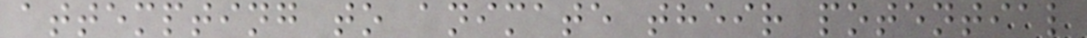attempting to animate their potential
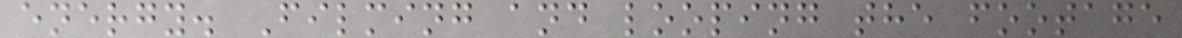energy. Filming and looping the footage
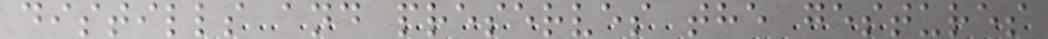distills and preserves the gestures
